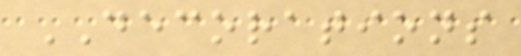DECORATIONS
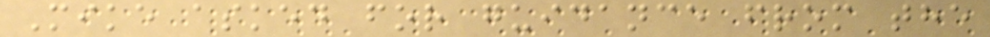Mike asked for guidance from the
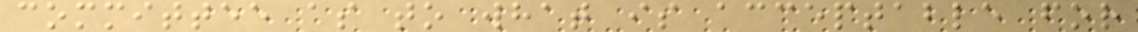committee as to what is acceptable for
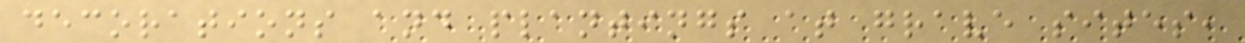decorations and plantings at grave sites,
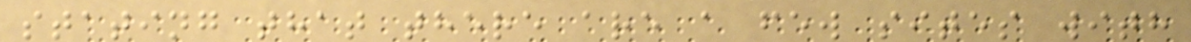stating that there are a few sites with
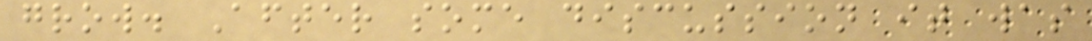grow. After some discussion it was
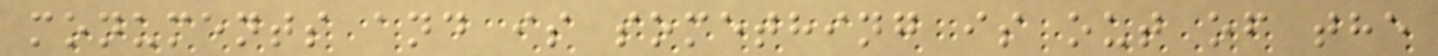monuments and is something is out of the
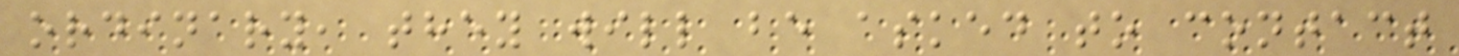ordinary, they will be asked to contact
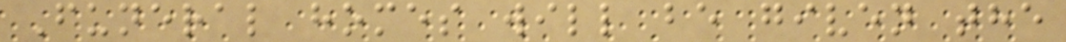Funeral homes will be given the
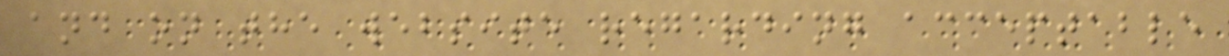and on the website regarding acceptable
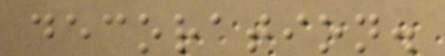decoration.
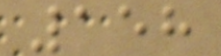158
